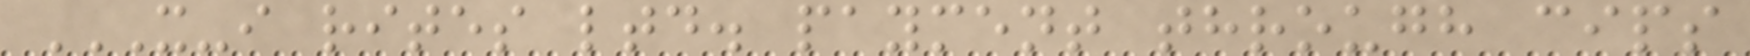X-I RITES LTD. PAYMENT THROUGH CIPS
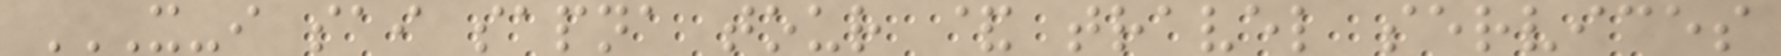X-I SAI SAPNA TOUR & TRAVEL SERVICES
